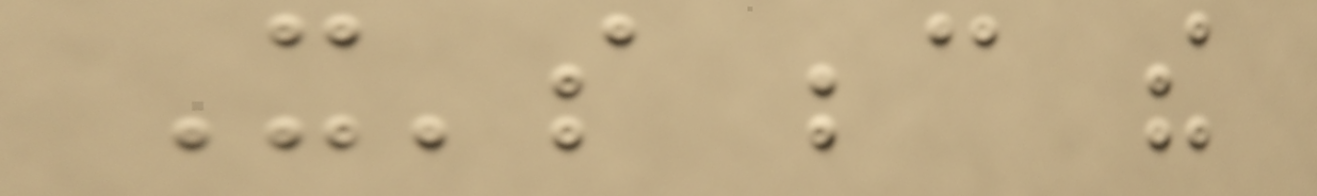It's because the
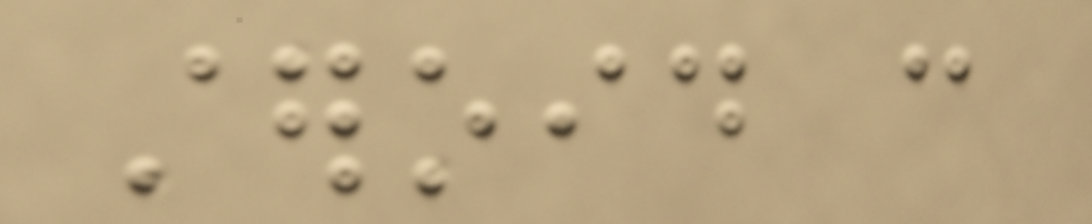steroid can
